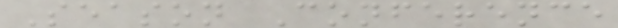Season Conference
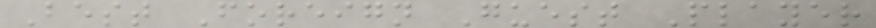Best Foreign Guest Player
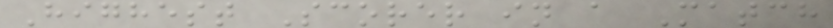Highest Scorer in a Match
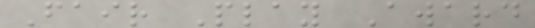Fair Play Award
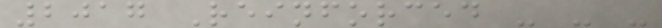2017 Reinforced - - -
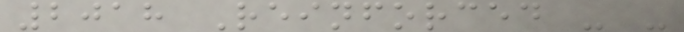2018 Reinforced - -
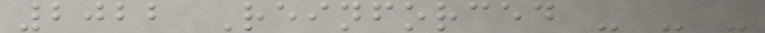2022 Reinforced - - -
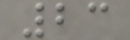23
